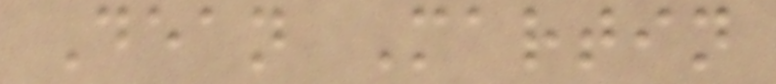Dean Martin
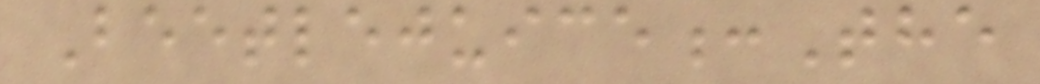Beetlejuice:The
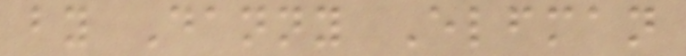by Danny Elfman
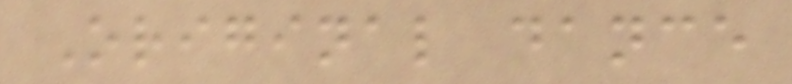Original dance
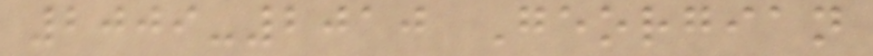2009-2010 Georgian
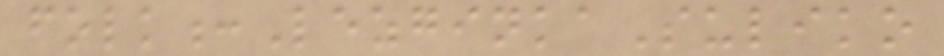folk:LezginkaSuliko
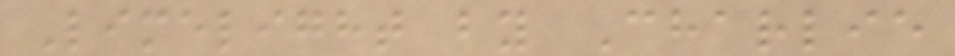Limelight by Charlie
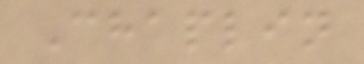Chaplin
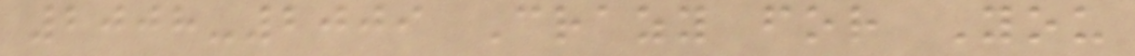2008-2009 Crazy for You
